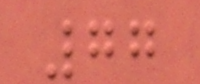77
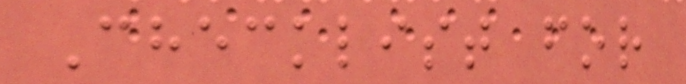Checklist for
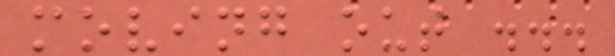moving out ...
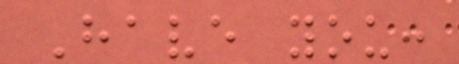Have you:
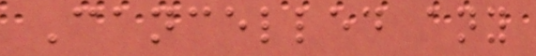Cancelled any
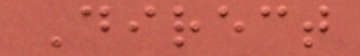Direct
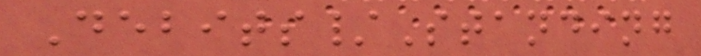Debits/Standing
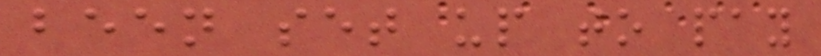been set up to pay
